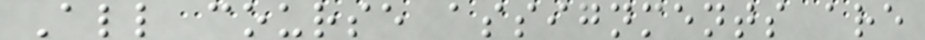All course assignments are
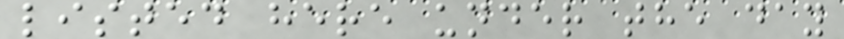listed here under the day
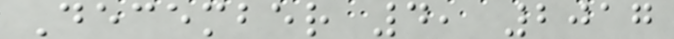December 4, 2017
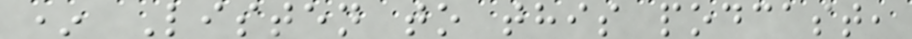* Listen to this podcast,
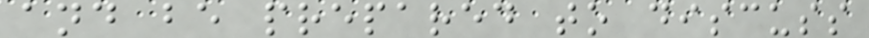and be prepared to discuss
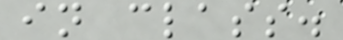in class.
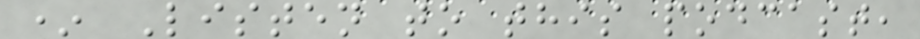* Listen to this podcast,
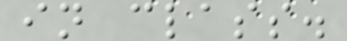in class.
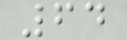64
